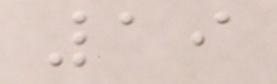19
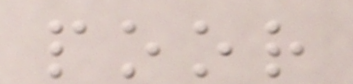poor
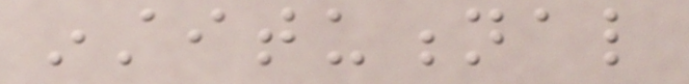institutional
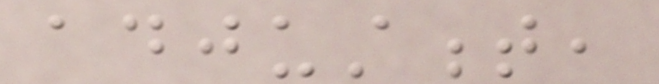adjustment,
